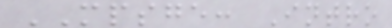MPSGE: Intro
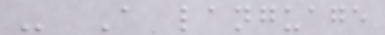- A language
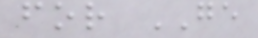for GE
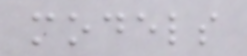models
